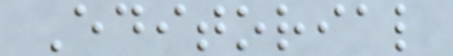Editorial
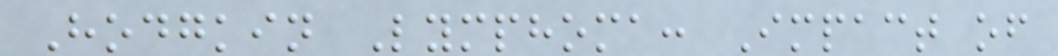Hodgkin Lymphoma: Impact of
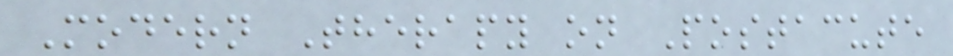Modern Therapy on Postacute
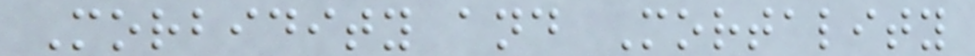Morbidity and Mortality
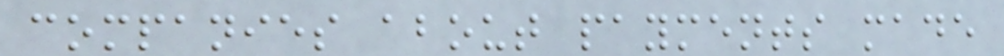companies about payments made
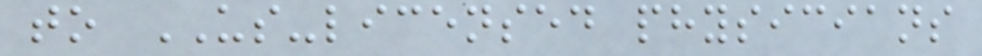to US-licensed physicians
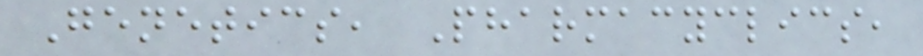Genetics, Pharmacyclics,
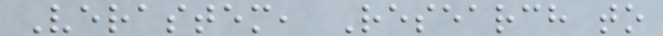Verastem, Research to
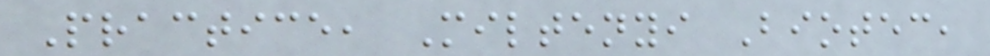Practice, Miltenyi Biotec,
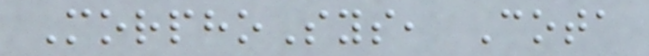MorphoSys, Cota
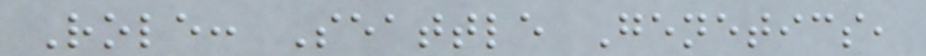Role: Seattle Genetics,
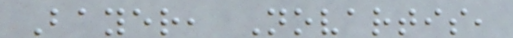Bayer, Novartis,
